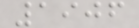1906
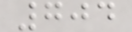704
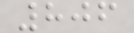806
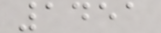1451
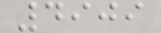4909
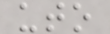uto
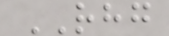RHG
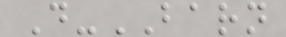D-BARN
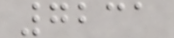7231
